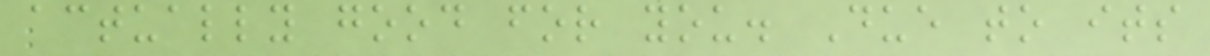actually good for you. Due to its
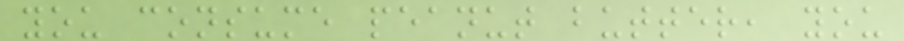you consume peanut butter, you
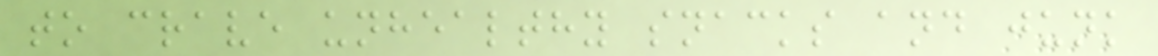to crave unhealthy snacks and junk
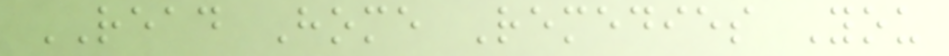READ Home Remedies You
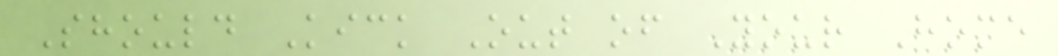Should Kick Out of Your Home
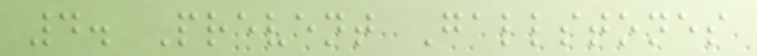4. Prevent Gallstones
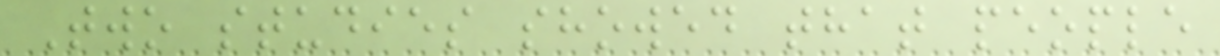Two studies showed that people
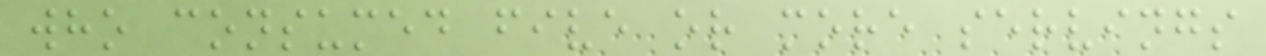who consumed five or more servings
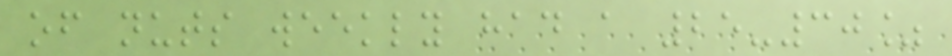of nuts weekly had a 25-30%
